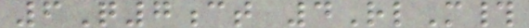6Q7ct 4RlM#
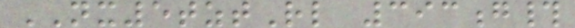NX5tztRl 393g#
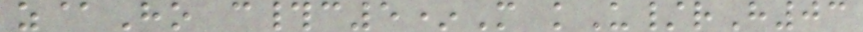z@Ho c#c5*M kU/rH03
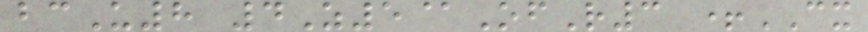bcU8 4Z5@OfR3 +CX
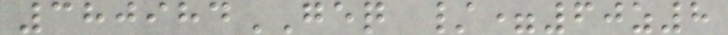380984GEQ /=60z8
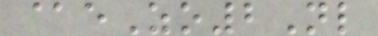@eZo2Nl
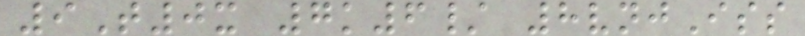9T0x 7k6/ 8vnjIss
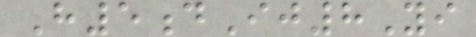H5dIj8Yi
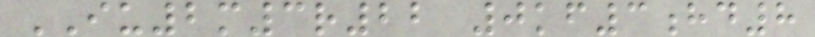IU2m3r22 0kf3hd8
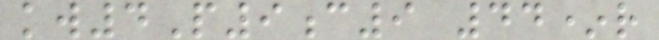kw4P9c9 44*r
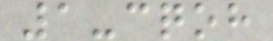1-cqoh
